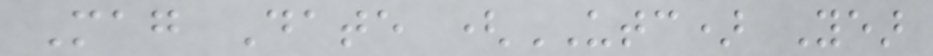Mag Date (UTC) Year
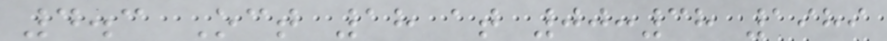4.3 Oct 18 at 00:38 1989
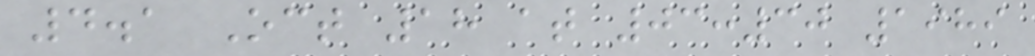4.1 Oct 18 at 03:30 1989
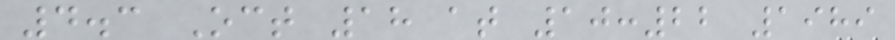4.3 Oct 18 at 10:22 1989
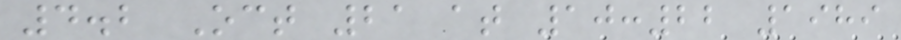4.2 Oct 21 at 10:22 1989
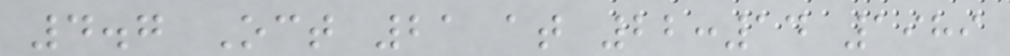4.7 Oct 21 at 22:14 1989
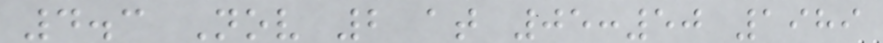4.3 Nov 2 at 05:50 1989
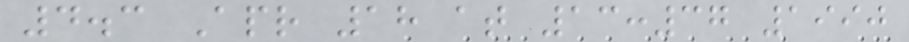4.3 Apr 18 at 13:37 1990
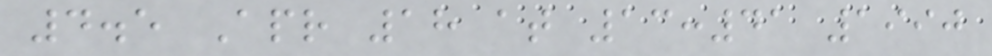4.5 Apr 18 at 13:41 1990
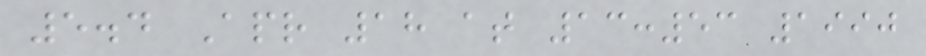5.4 Apr 18 at 13:53 1990
